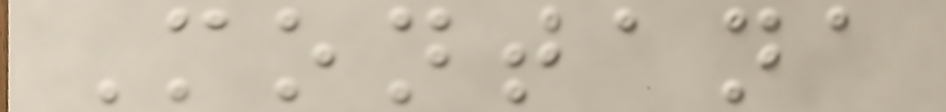Montana
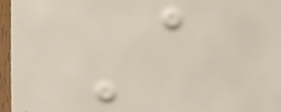A
